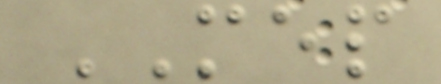MEP
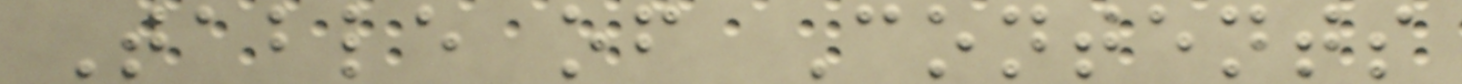Table of Contents
